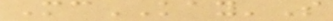McKAY'S
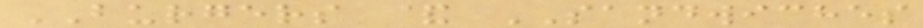BURGERS & SANDWICHES
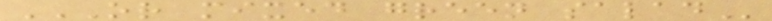OR MIXED GREEN SALAD
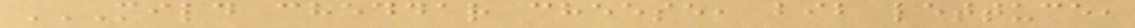MILD CHEDDAR CHEESE, BIB LETTUCE,
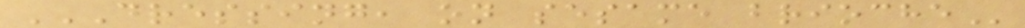DRESSING, ON SESAME BRIOCHE
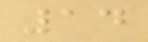14
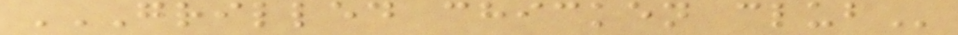GRILLED CHICKEN CLUB
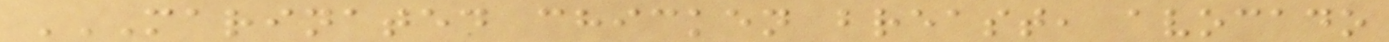MARINATED CHICKEN BREAST, AVOCADO
